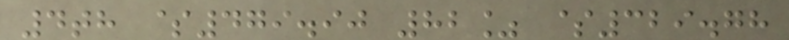4th $479.90 82% $329.78
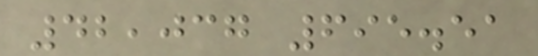42,037 695.51
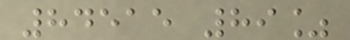84515 89%
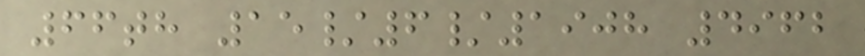66th 15/6/1908 4962
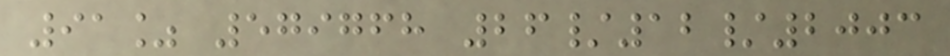91% 579768 26/12/2003
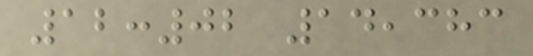12:02 14,383
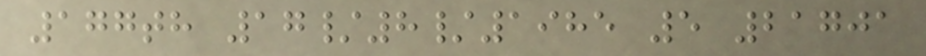177th 17/8/1985 5 21701
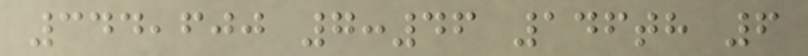344,600 7:46 146th 6
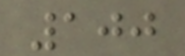100
